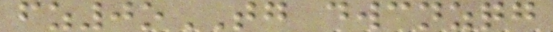fz0oTG dwcnzqg
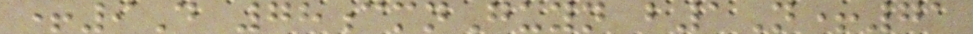+9D 78cmnGuyn b1N+71
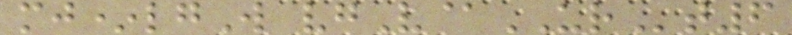mj*lgW vgV@URt6
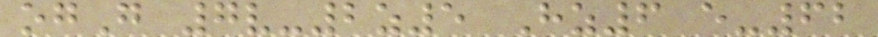ogG 7v-2z5 Hz6 e-62
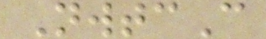NwtcC
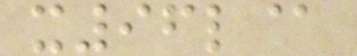x96l@
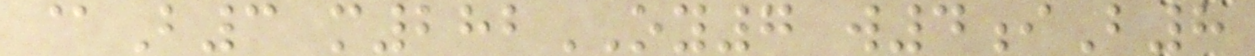@B3 m282OY7 w4iB8
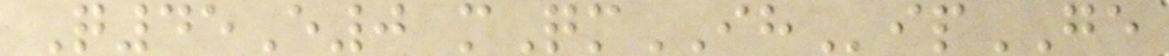Q45E0 mQmIHipGE
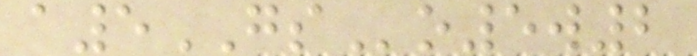a5GSo5w2
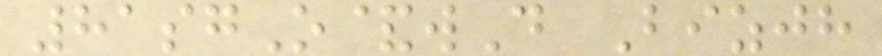81sgO&wD Bizjh
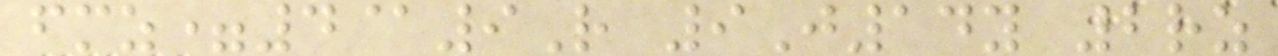fmz=4@9R 9J14y 2rz
